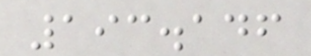193.146
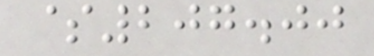$207.00
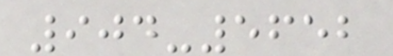904-5652
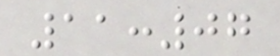11:07
